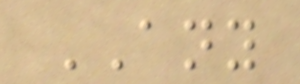ANY
